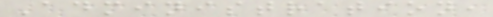Administration,
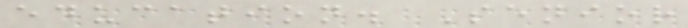education. Senior
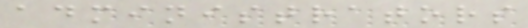administrators
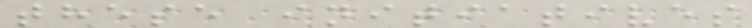these initiatives
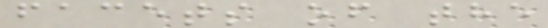facets of the
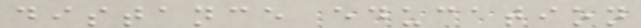distance education
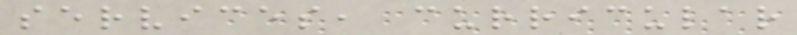services, curricular
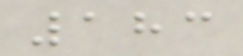183
